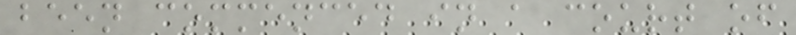been commenced in a court of
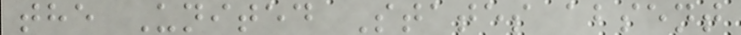the United States absent
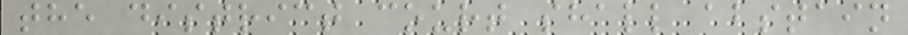the district court shall abstain
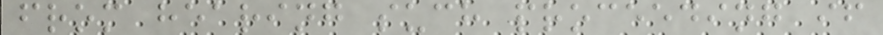from hearing such proceeding if
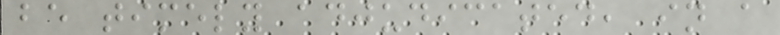be timely adjudicated, in a
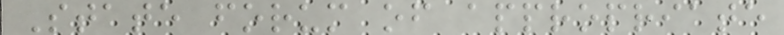State forum of appropriate
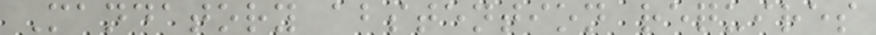Mandatory abstention requires
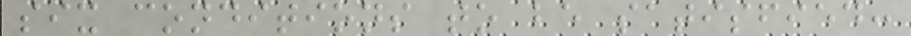six conditions to be satisfied:
